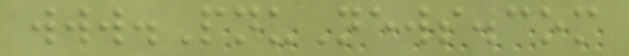www.PnuNews.com
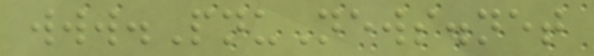www.PnuNews.net
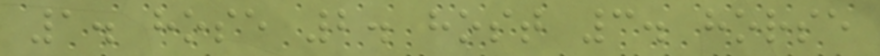1. hose 2. host 3. horse
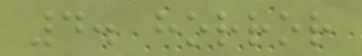4. horror
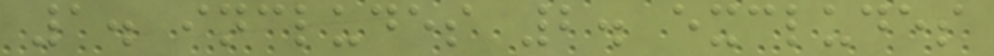1. includes 2. excludes
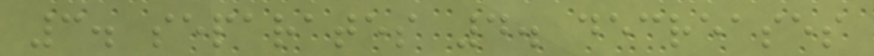3. separates 4. decreases
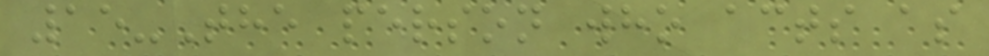15-The person who acts as
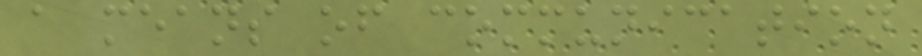a means of communication
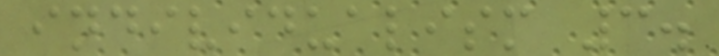individualism 3.
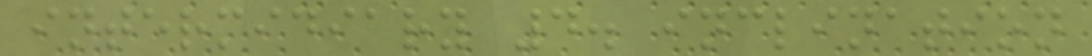intermidiary 4. inclination
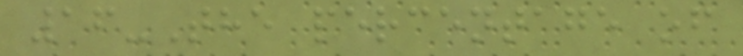16-The percentage of
